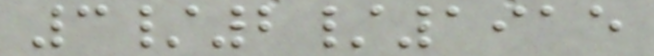3/2/1915
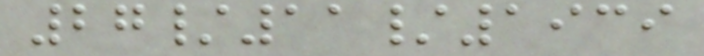27/11/1939
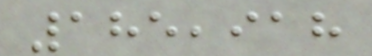185,918
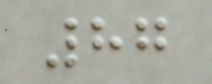87
